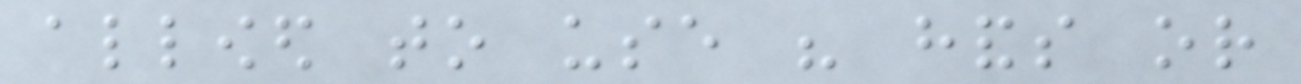allowed to use his hands or
